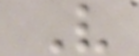V
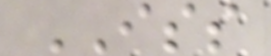ISS
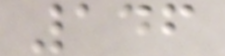146
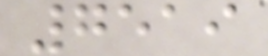7519
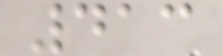413
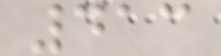413
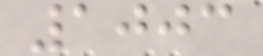1003
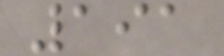191
